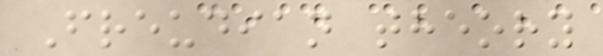Freudian theory
